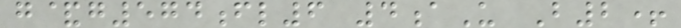g&g574fl6 4aU B2+
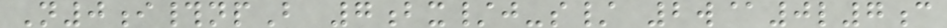N0i#npB 7bx/j-s/ 2w@0l7c
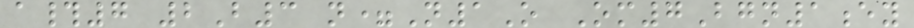a#7 2B3 n=N1O Om7Bgn1ey
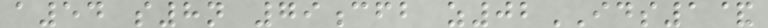a54 s8n 79cfb z02IDS1&
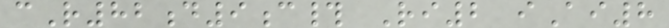cR82d9c# Ri2 iAi8
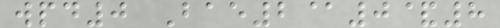wpd0 Bae2@0&8
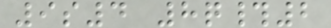9s4 8q#2
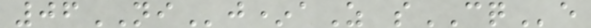06NIj*aZ sCQe
